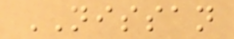NISSAN
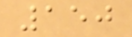150
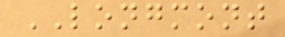LONGMONT
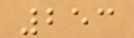253
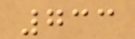733
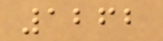1262
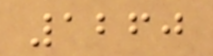1260
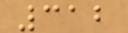312
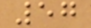57
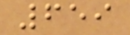659
